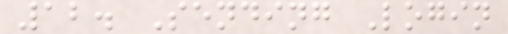12. Sending Login
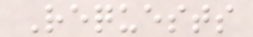Requests
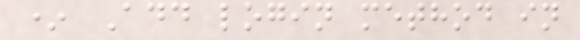* Add login method in
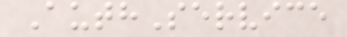AuthService
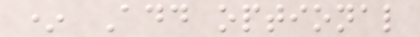* Add optional
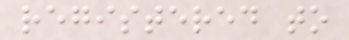registered to
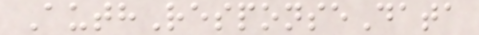AuthResponseData
